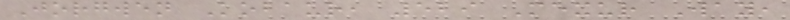Jorgwen Kobaur, 529 Mexur Way,
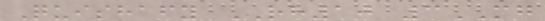Quishafy RH10 3MG
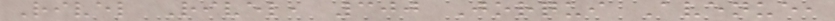Rivel Rivel, 300 Jorqui Avenue,
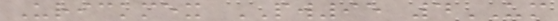Urickmex PW95 4UM
